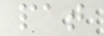pat
